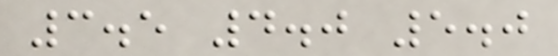3.5 4.0 5.0
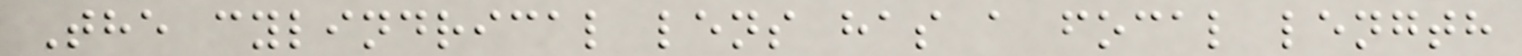The cylindrical lens has a focal length
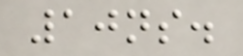10ns.
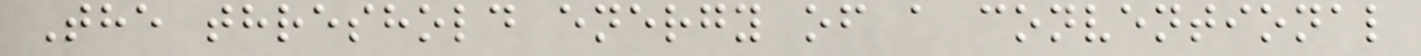The threshold energy of a conventional
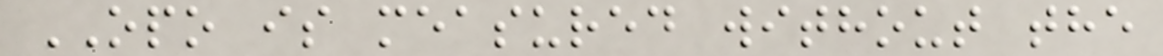OPO is measured without the
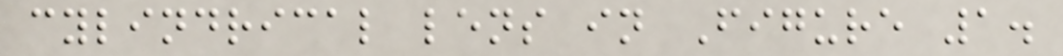cylindrical lens in Figure 1.
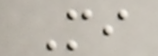Mi
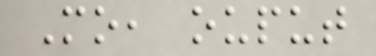Mo, ouput
